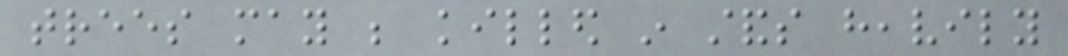trees may be killed in stands heavily
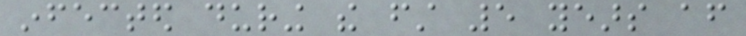infected during the first 5 years after
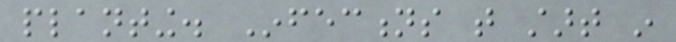planting. Infections that start in
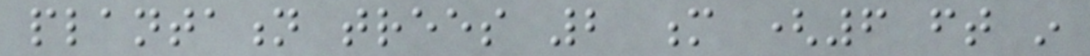plantation trees 2 m (6 ft in
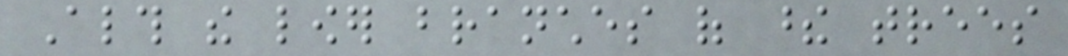Although the lower branches of these trees
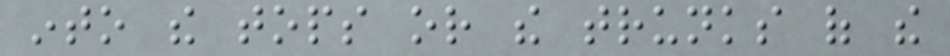into the tops or the trunks of the
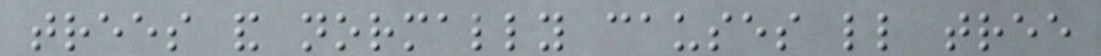trees and normally causes little tree
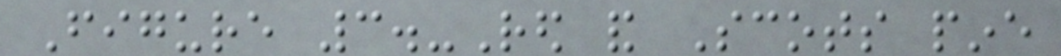Figure 3.-Red and Scots pine
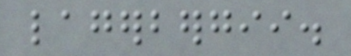lagerbergii.
